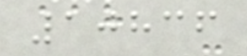10836
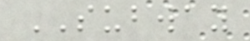SUBWAY
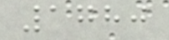1780
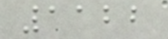1122
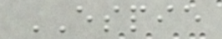ESPIE
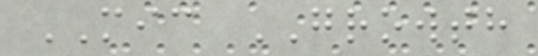MIC GROWTH
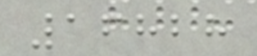16828
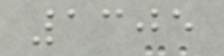1305
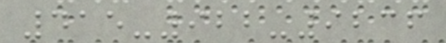415-922-9236
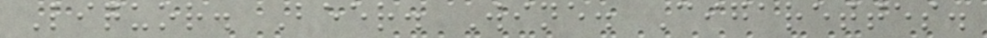Liquor. Beer. Wine. Cigarettes.
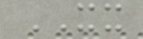XX
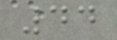44
